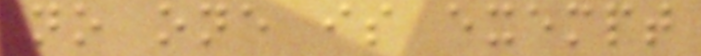no one is exempt
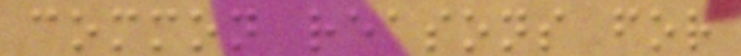common reasons for
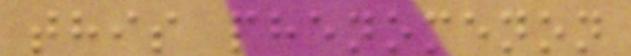this phenomenon
